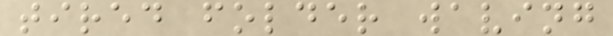tired folder waving
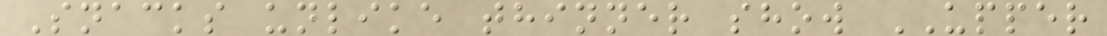Snacks unlike thinner show UPPER
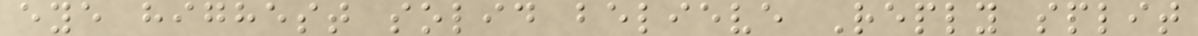eye highest solid believe Reply split
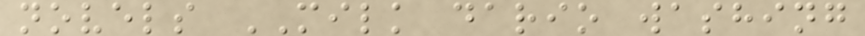novels MILK dario washing
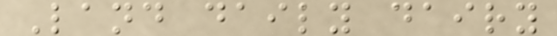Land daily dairy
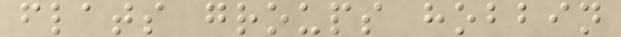flats groups hobbin
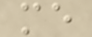me
